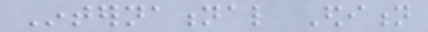International Edition
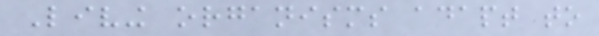Living organisms adapt to
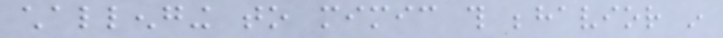challenging to mimic this behavior in
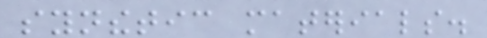synthetic materials.
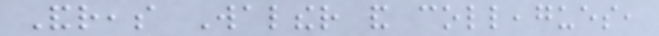Andreas Walther and colleagues,
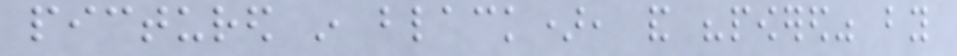pictured in black), and "powered" by
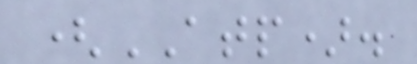(ATP).
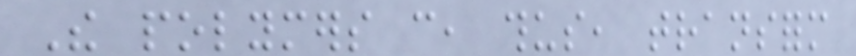The polymers can, thus, transform
